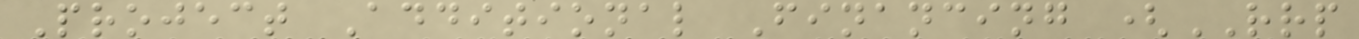Project Additional Financing (RRP
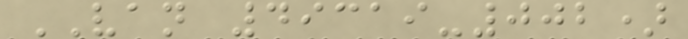VAN 49319-002)
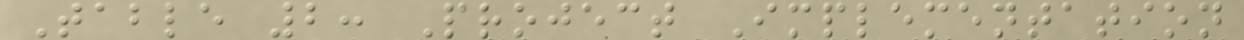Table 2: Project Implementation
